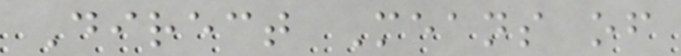Direct Means of
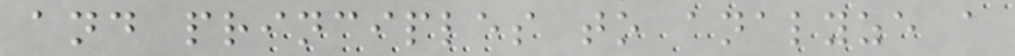and principles to analyze a
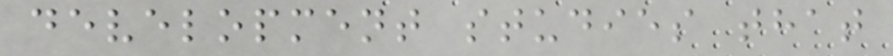development studies that
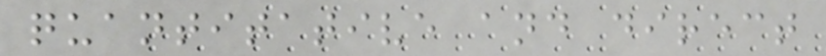quantitative and direct
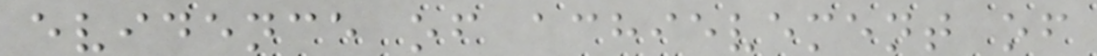evidence of achievement of
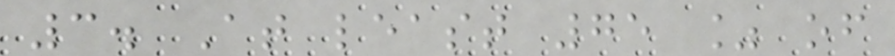3. At least 75 % of
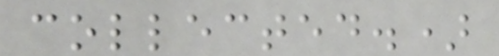collected.)
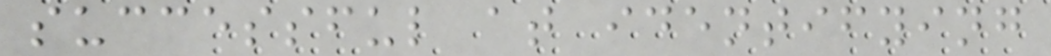successful at identifying
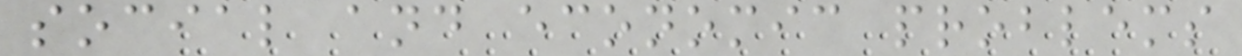social and economic problems
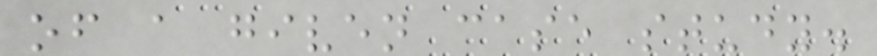of a given case study.
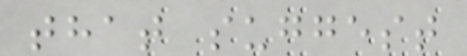that suggest
